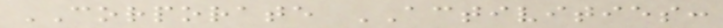CORPORATE ACTIVITIES:
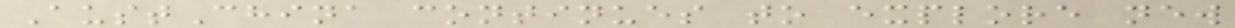AustChina continues to explore new
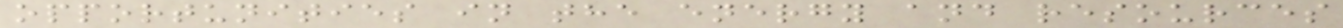opportunities in the energy and resources
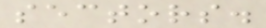sectors.
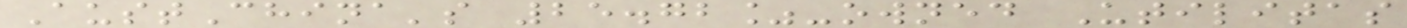AustChina's 25.72%-owned Utilitas
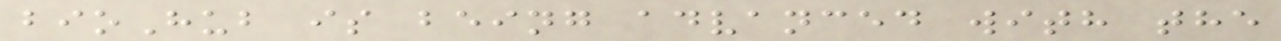bioHub is being advanced with the
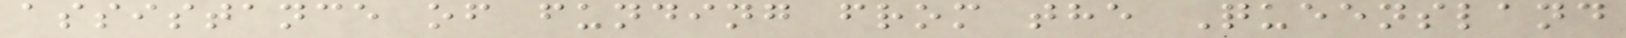assistance of funding from the Queensland
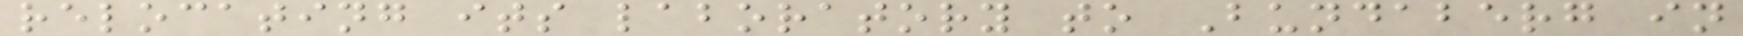relocating its laboratory to Bundaberg in
